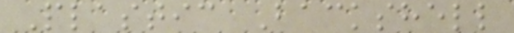Plastic Backshell
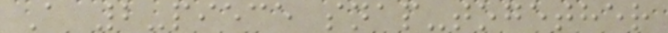A 2-piece snap-together
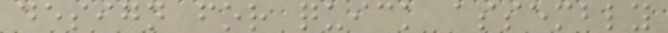design for quick assembly
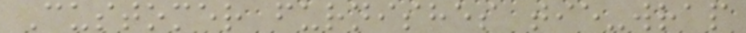Customer furnishes tie-wrap
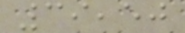39,50
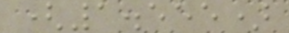(1.555)
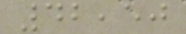42,50
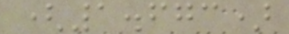(1.673)
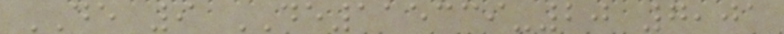DE 9 DE115339-20 7,01
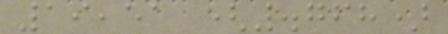19,51 (.768)
